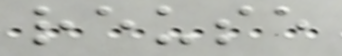reuse
